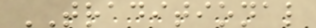TRADITIONAL
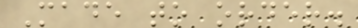Made to order.
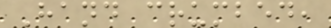Hand crumbed,
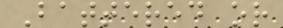Battered or
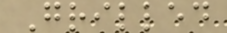Grilled
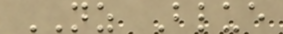NZ Blue
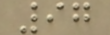97
